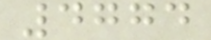4774
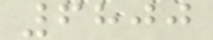6800
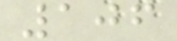106
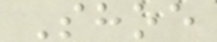Shoe
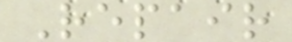Repair
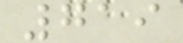719
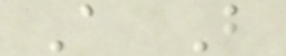A B
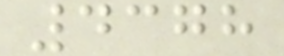4378
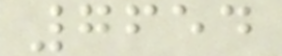7654
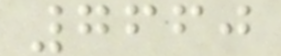7660
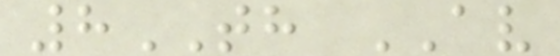8TH AV
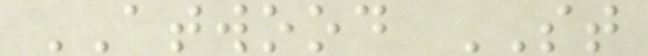ATWOOD ST
